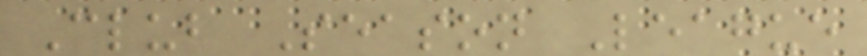Club Season League
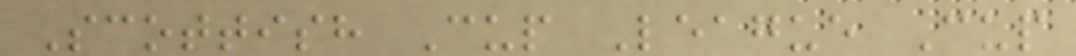Scottish Cup League Cup
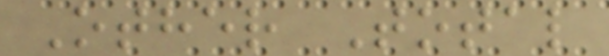Other Total
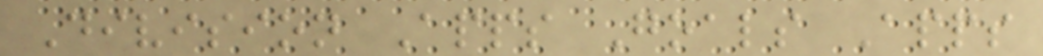Division Apps Goals Apps
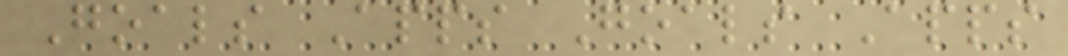Goals Apps Goals Apps
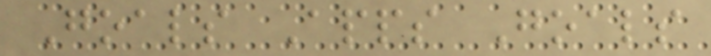Goals Apps Goals
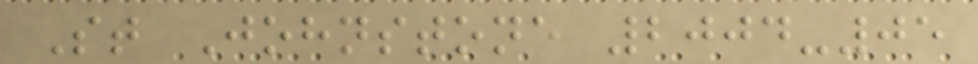St Johnstone 2004-05
